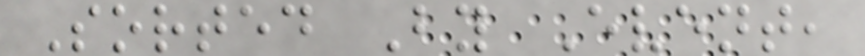Sorted By Event,
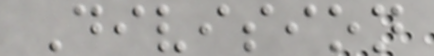Division
